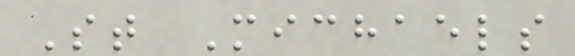St Michaels
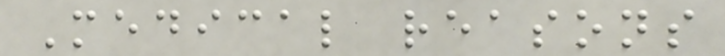Medical reasons
